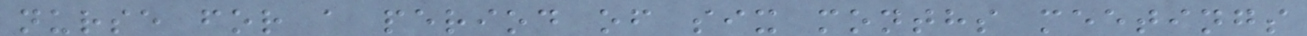nurse for a period of six months meetings
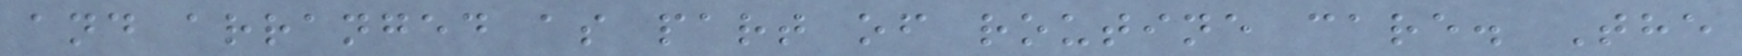and arranged as part of routine care. The
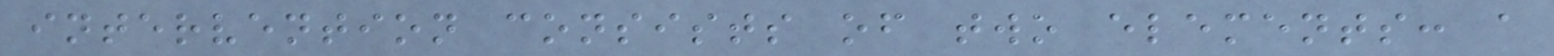intervention consists of two elements: a
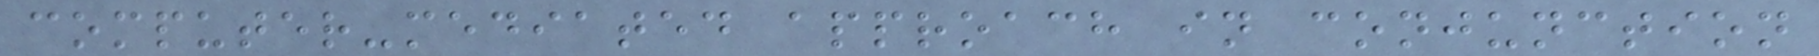computer-mediated approach in conjunction
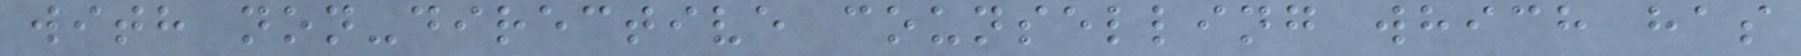with non-directive counselling which has
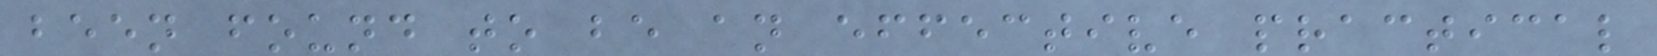been found to be an effective practical
